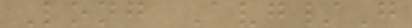Long Avg/G
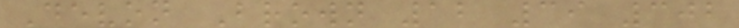Devon Brown 12 39 302
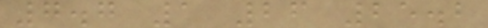7.7 1 26 25.2
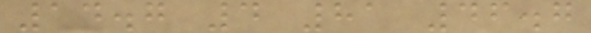14.7 4 81 46.7
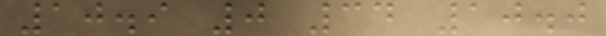10.9 0 34 10.0
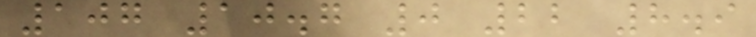107 10.7 0 22 8.9
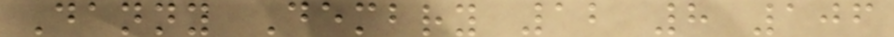Danny Dembry 12 8 106
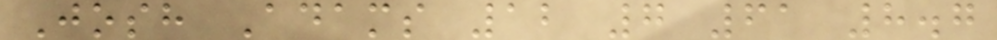Josh Adams 12 7 61 8.7
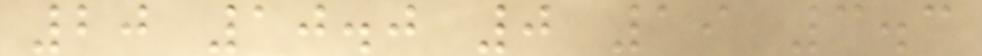20 10.0 0 19 3.3
